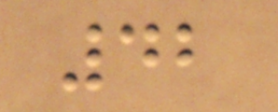42
